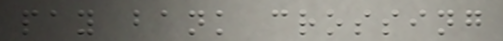pay bank crossing
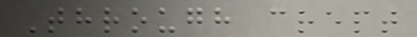Through crept
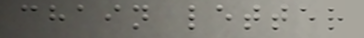chain letter
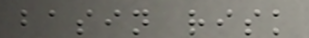basin risk
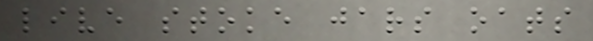live stoke jars oats
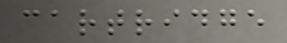cartridge
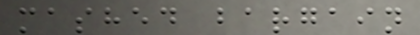mashed bargain
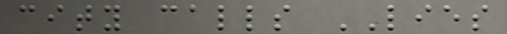city calls LIES
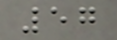57
